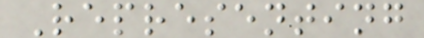Representing
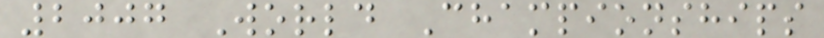2007 World Championships
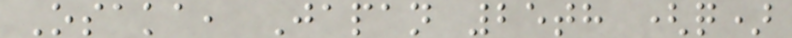Osaka, Japan 25th (q)
